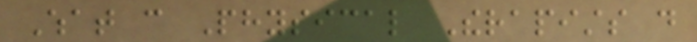What can Physical Therapists do
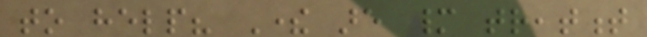to help? There are many treatment
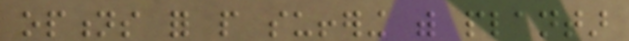options for people suffering with plantar
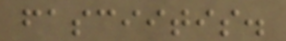fasciitis.
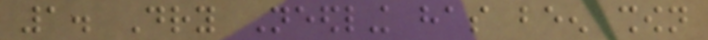1. Dry Needling has been shown
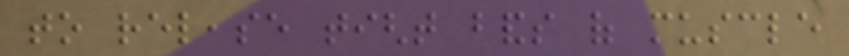to release tight bands of muscle
